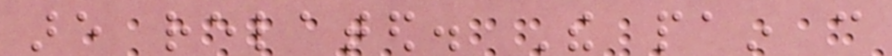are related. The pain can
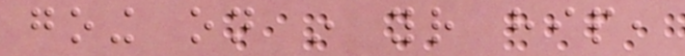going on in your hip,
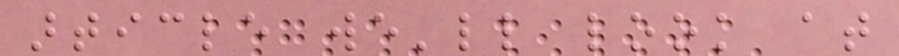article we'll look at
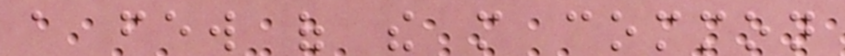a few of the more common
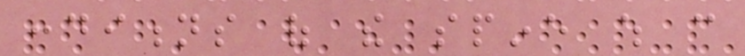conditions of the spine which can
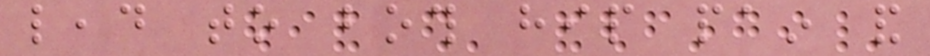lead to both hip pain and
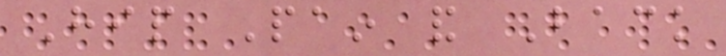Hip Pain and Back
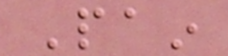Pain
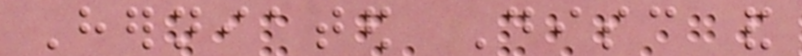Herniated Disc and
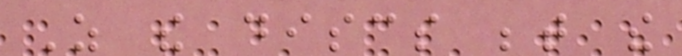As the discs between the
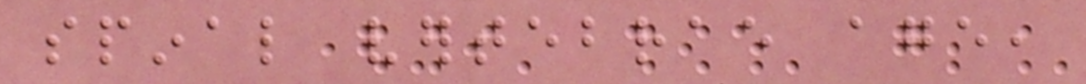spinal vertebrae age,
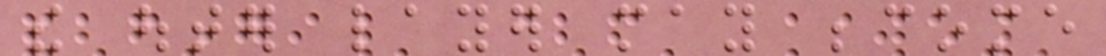the outer layer may become
